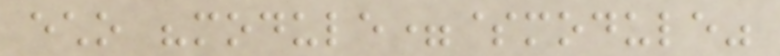echo "module=$module"
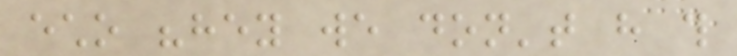echo "hey we don't have this
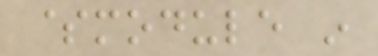$module in
